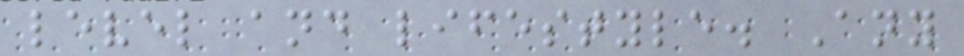level and lifestyle. Any
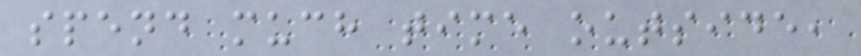spend much time outside,
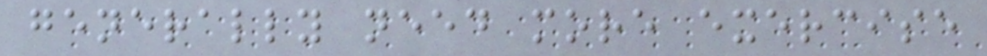generally need more exercise
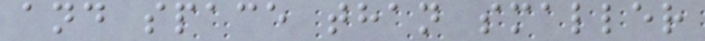and space than smaller
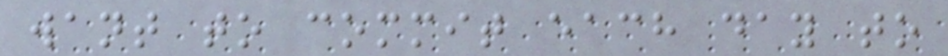want to commit each day to
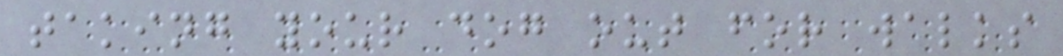taking your dog out for walks
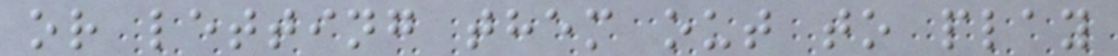or letting them out to play
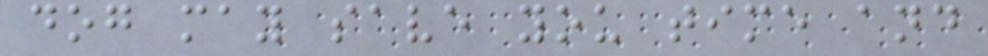dog may save you time and
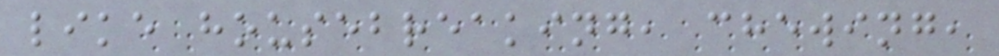like housebreaking, chewing,
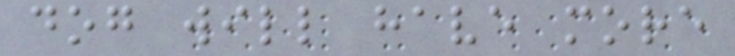dog will have more
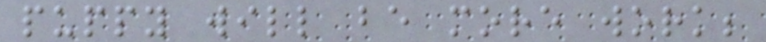puppy will be more work;
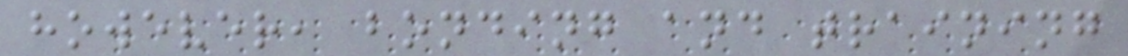however, bonding and training
